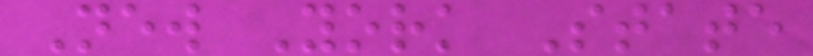New York State
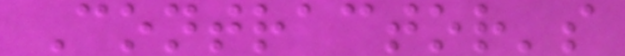Contractor's
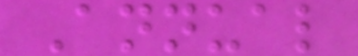Annual
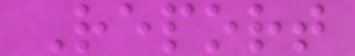Report
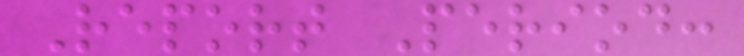Report Period:
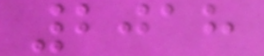2018
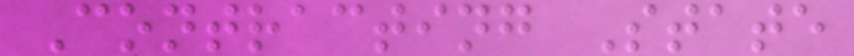Contracting State
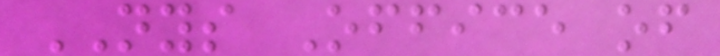NYS Office of
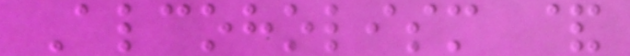Alcoholism &
